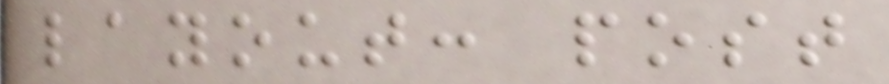layout: post
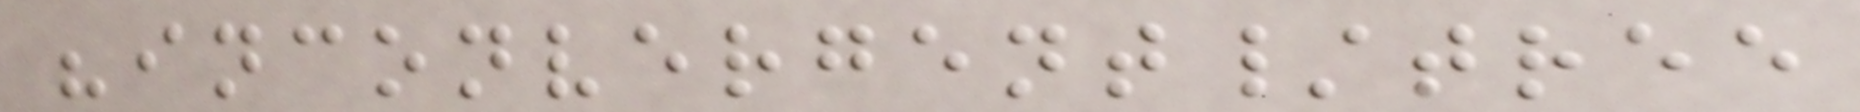"inconvergent/tree
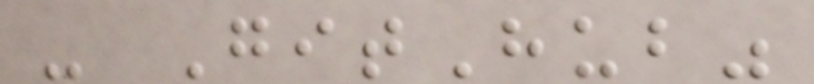- GitHub"
